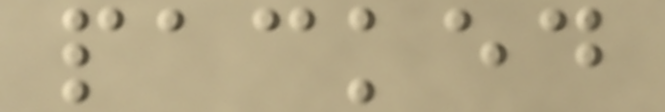packed
